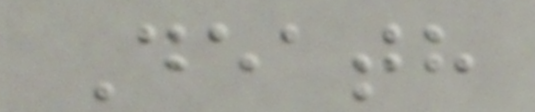Death
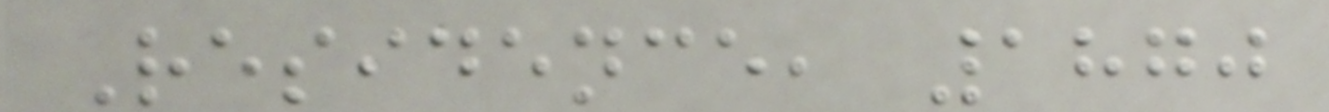Residence, 1870
